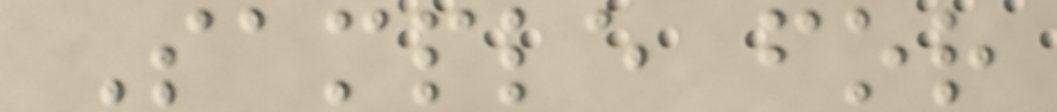Sample for
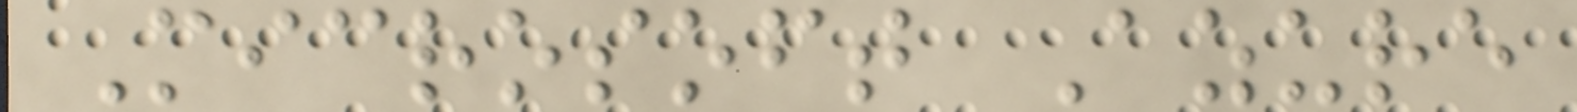Microsoft Azure
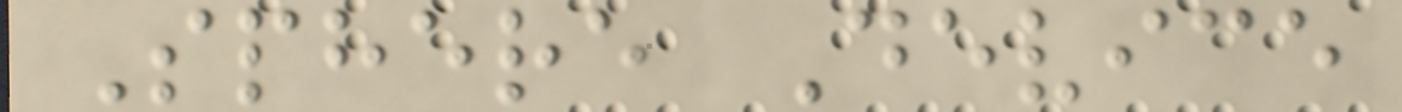Sphere Device
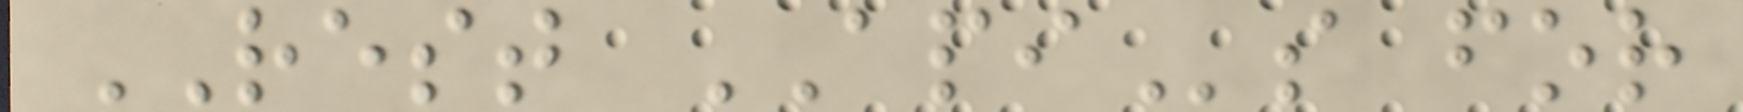REST APIs for
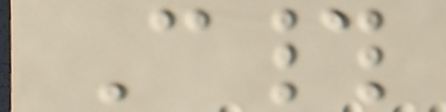C#
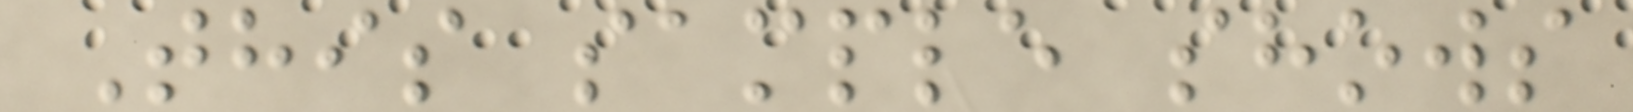This sample shows
